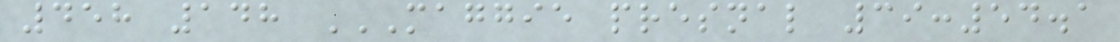458 148 MAGGIE PRESNAL 39:54.1
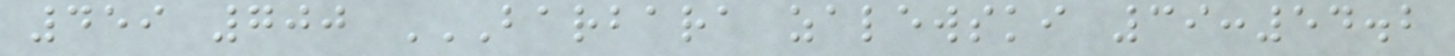459 700 BARBARA ZALEWSKI 39:54.2
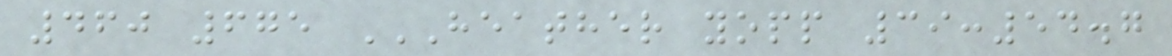460 675 HEATHER YOPP 39:54.7
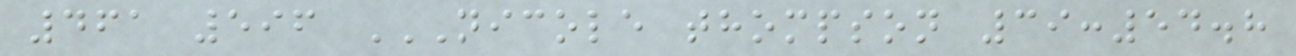461 596 NICOLE THOMPSON 39:54.8
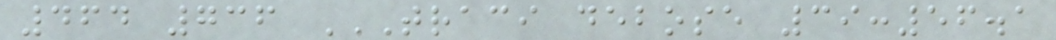464 736 TRACI DEBOSE 39:56.1
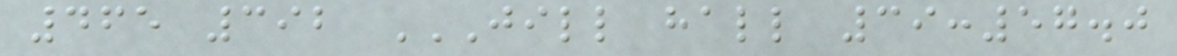465 392 JILL HALL 39:57.0
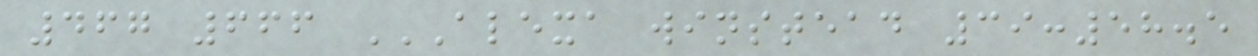467 666 ALEXA WINSTEAD 39:58.5
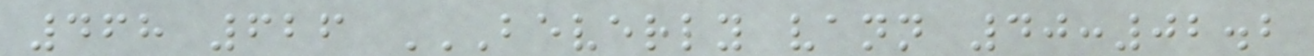468 626 BEVERLY VANN 40:02.2
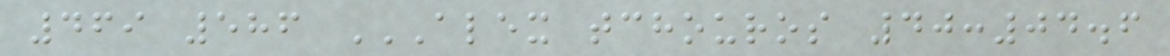469 586 ALEX TCHOUROS 40:04.6
